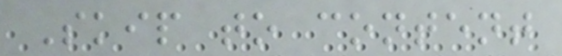Skip to content
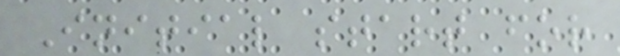Initial start for
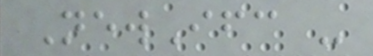NewIfc -
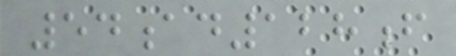54ad128f
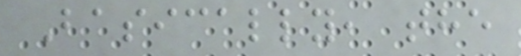Basically, the
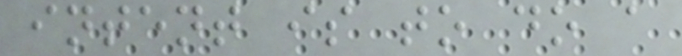intent is to do a
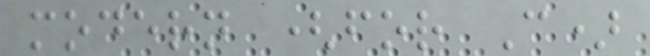modern (for C)
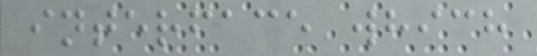interface which
